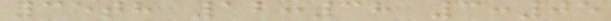35th 12:38 3:05
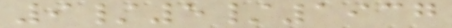9/5/1937
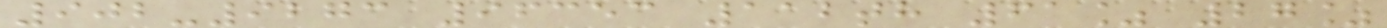902-9273 96353 112th 61% 27%
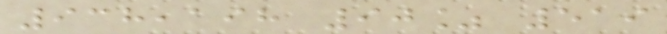938,198 90% 519
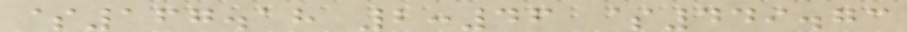$167.18 2:46 $449.73
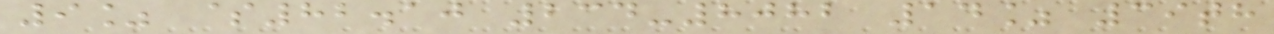9% $82.10 234-8082 14% 39th
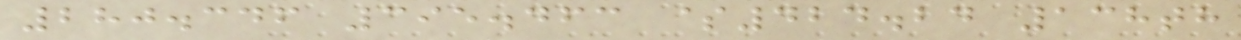280.346 395.463 $424.24 138th
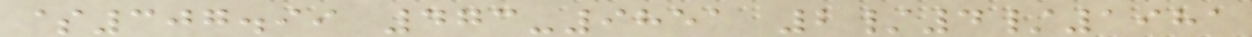$307.99 473-9851 2/4/1981
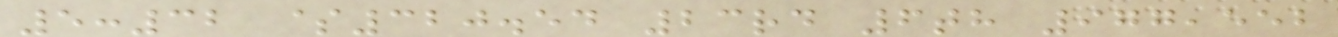5:32 $320.54 23rd 6th 977,552
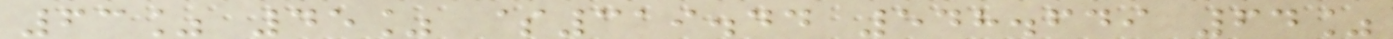63% 45% $319.44 548.649 64%
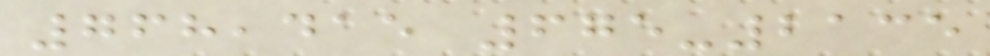768,415 675-2135
